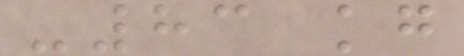-83 kg
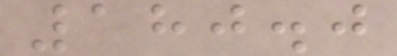180.0
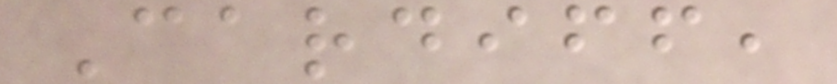Cardiff,
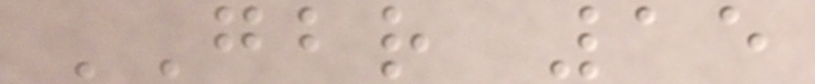GBR 15
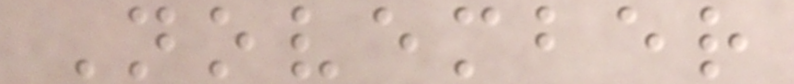November
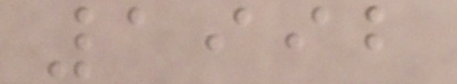1992
